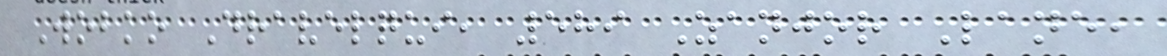Wobko Dravelqui, 589 Zanjor Lane,
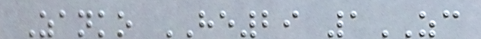Zanko HE29 1ZC
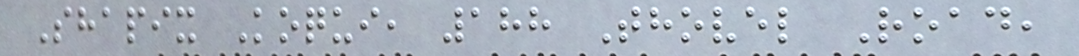Shapix Koqui, 188 Thovel Road,
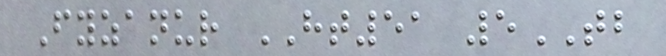Fyzanur HT51 5TB
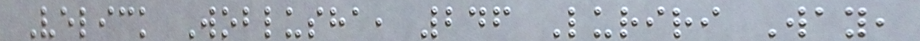Velick Woblusha, 246 Luriri Way,
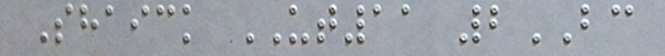Shaick UT11 2BC
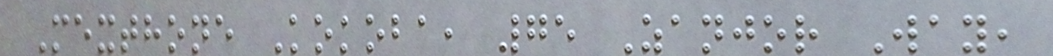Mexthone Kokoba, 75 Zanjor Way,
